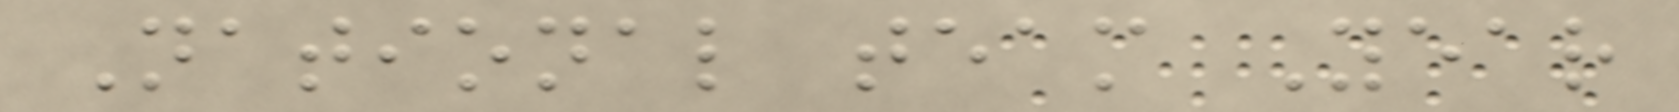National team Year
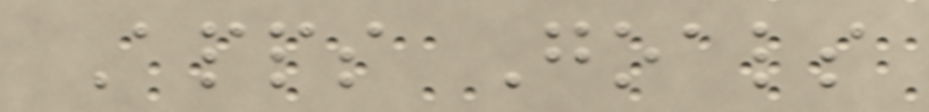Apps Goals
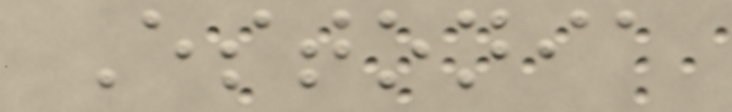Estonia
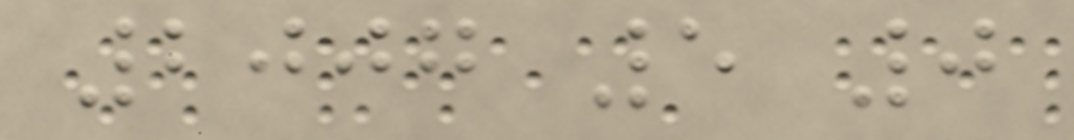2007 5 0
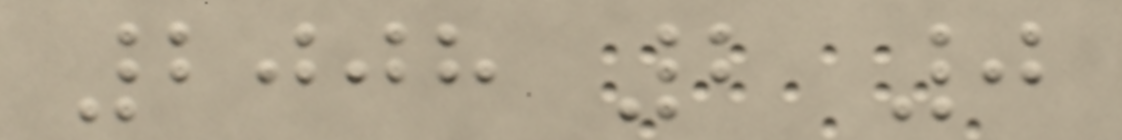2008 2 0
